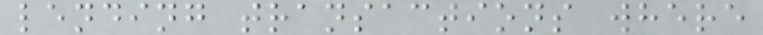lending transactions where
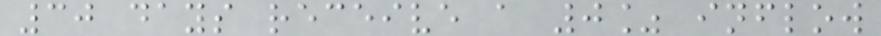30 days receive a 0% inflow
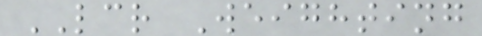LCR Weighting
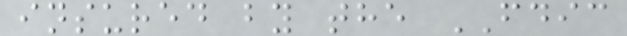insured by the FDIC
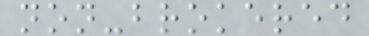non-brokered
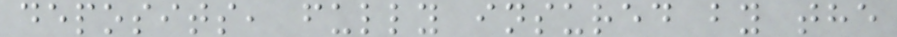deposits, fully insured by the
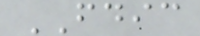FDIC
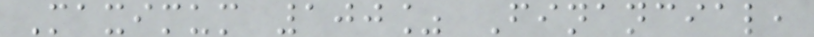Maximum 100% Financial,
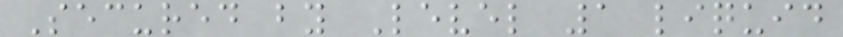Secured by Level 1 liquid
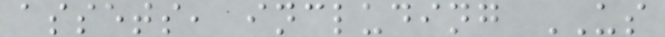assets, including US
